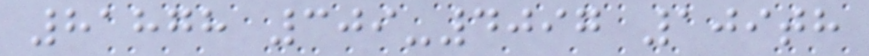81878 309-4097 109th
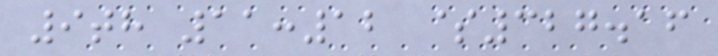9th 11:12 $327.16
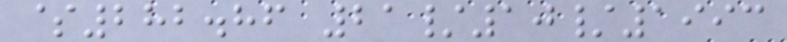$282.86 21/10/1993
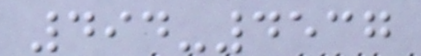494-4537
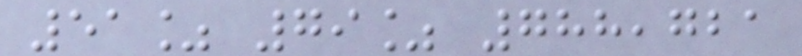51% 79% 788,721
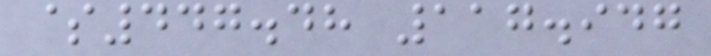$447.48 117.947
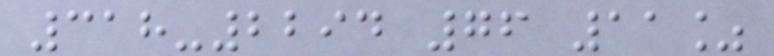318-2294 76 11%
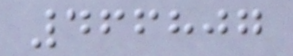466807
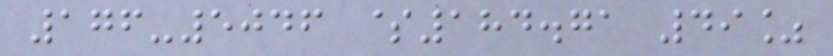176-5046 $184.71 49%
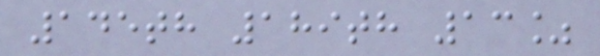145th 189th 13%
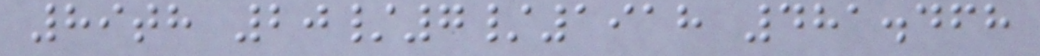89th 20/7/1918 481.468
